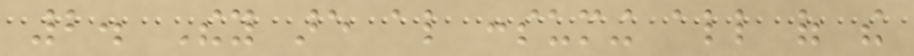2. They are also consuming all of the
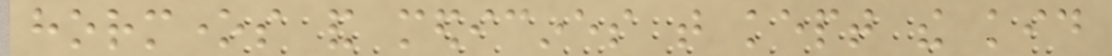hormones and medicines that kept the kid
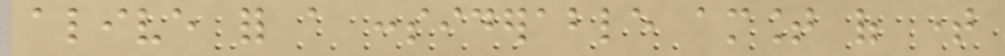alive for a considerable amount of time
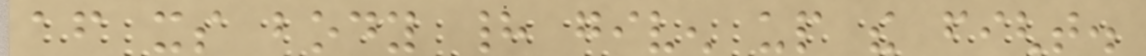after its body had given up the fight.
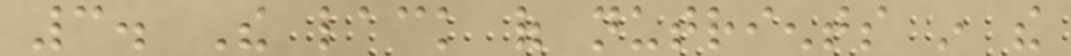3. The lack of nutrients in the
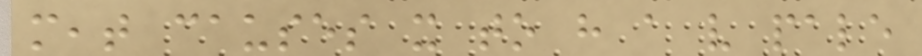meat causes it to have a very pale
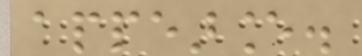appearance.
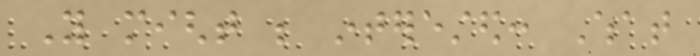You might be interested: What
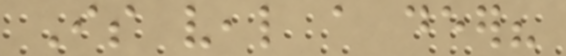Is veal a deer?
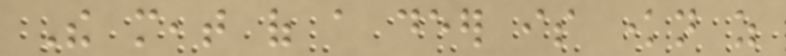The meat of a deer is known as
